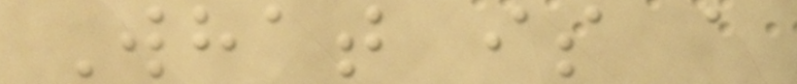What is a
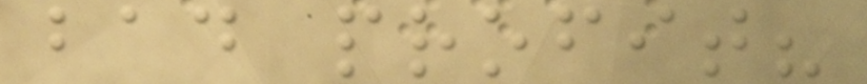bad profit?
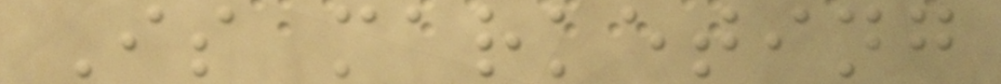Is marketing
